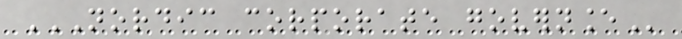NORDIC CORPORATE GOVERNANCE
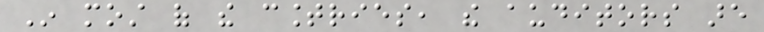In most of the countries, the auditors are
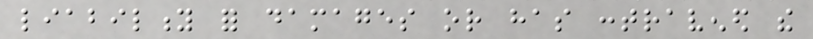liability for damages or has contravened the
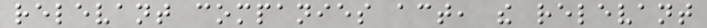relevant companies act, the relevant
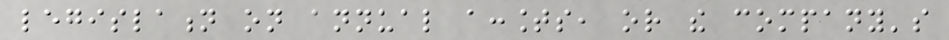legislation on annual accounts, or the company's
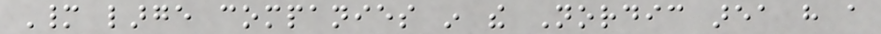Many large companies in the Nordic area have a
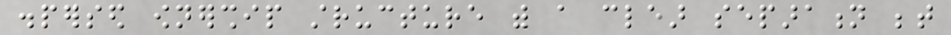dispersed ownership structure with a clear separation between
